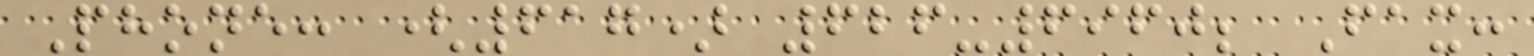Phone: (617) 626-6960; Fax:
